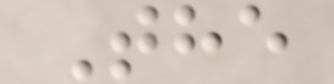The
